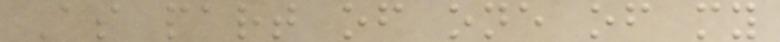As part of one of my
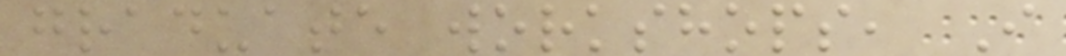graduate workshops, I
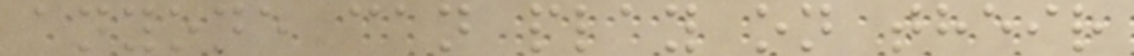anyone can play on their
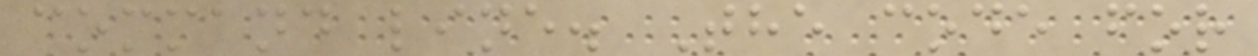command line. The code for
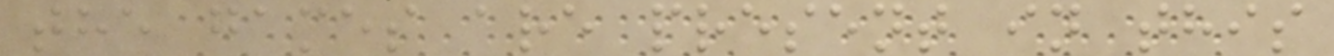the games are present in this
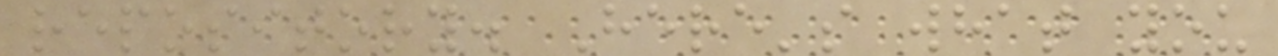repository. Here's what you
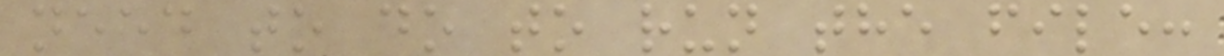need to do to run the file:
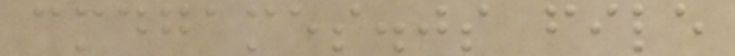cmdgames.js file
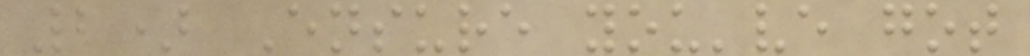2) Ensure you've got
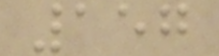157
